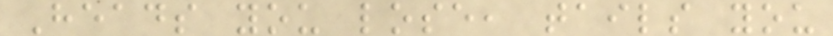Heads you lose, tails you
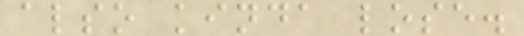also kinda lose.
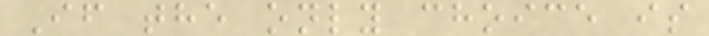If the only choice is
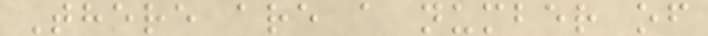There are a number of
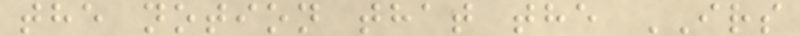the notion that the IRS
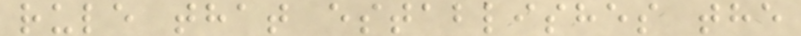rule that establishes the
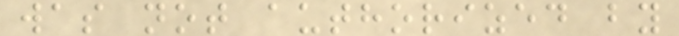was not authorized by
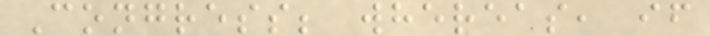Congress; whereas, if
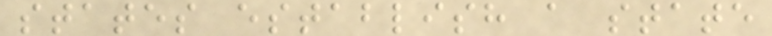states establish a state
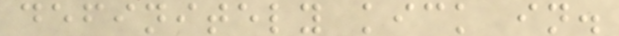definitely kick in.
